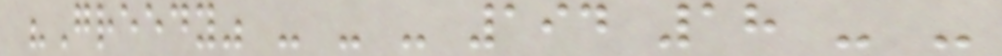"Greedy" - - - 194 18 - -
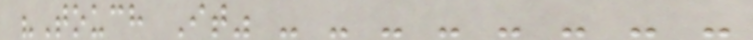"Touch It" - - - - - - - -
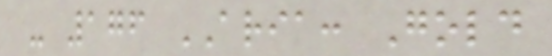- 176 ARIA: Gold
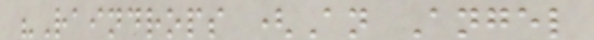"Raindrops (An Angel
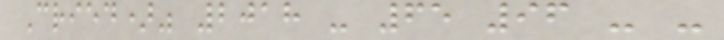Cried)" 2018 - 65 96 - -
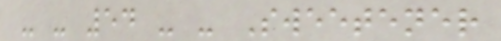- - 54 - - Sweetener
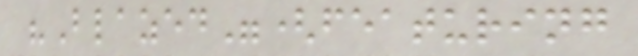"Blazed"(featuring
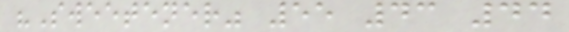"Sweetener" 55 43 44
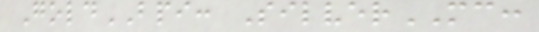GoldBPI: SilverMC:
